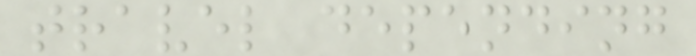travel depending
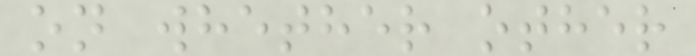on whether other
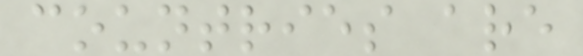countries are
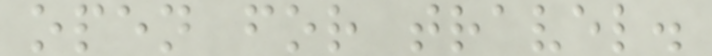open for travel.
